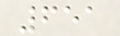651
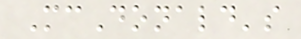McDonald's
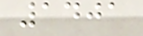1401
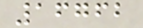16762
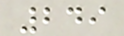249
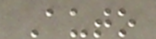Auto
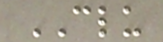CLU
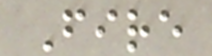Fire
